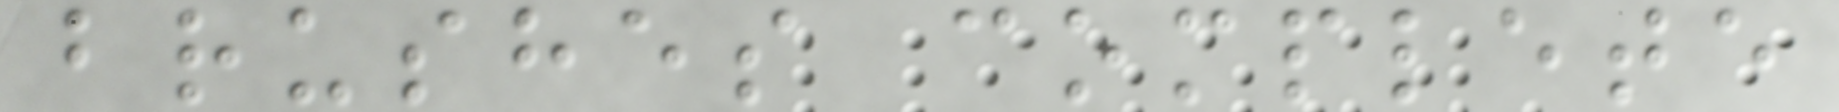brushes complete
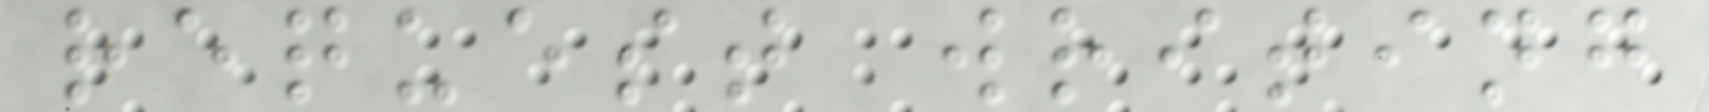request writing
